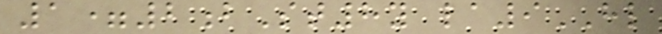1=2bSt8y la9HL
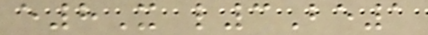e8X l3Be1
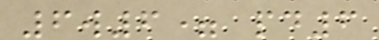6w6= pd6
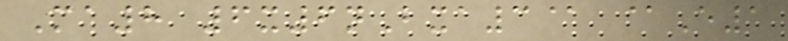Ma8 6x6nBxa3@ @E1
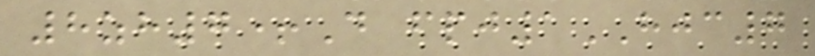8zh7+D fpj1HJC7
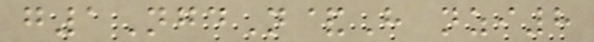g1NgdN&H nzi8
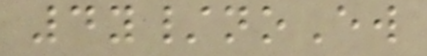4y/noEw
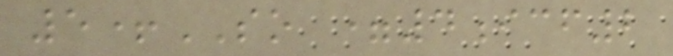5+SO =4icf2
